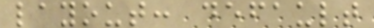layout: default
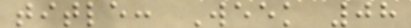title: Week 08
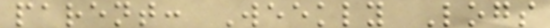parent: Weekly Logs
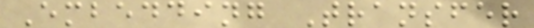Embedding Transfer
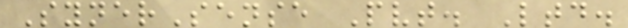SynerSense Pvt. Ltd.
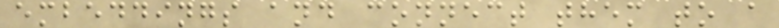embeddings and connect them to a
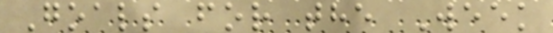Goals for the Week
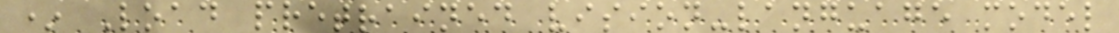* Load pretrained vision-language model
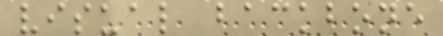visual backbone
